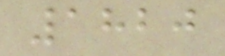1820
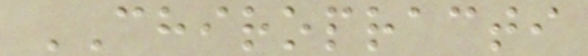CHIROPRACTI
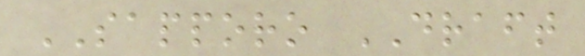SAPPORO DRAFT
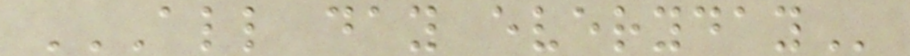ALL DAY EVERYDAY
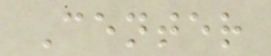Center
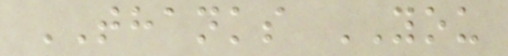THANKS YOU
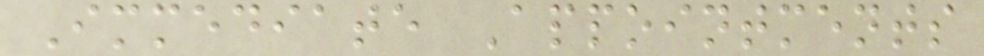Immediate Appointments
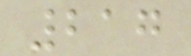217
